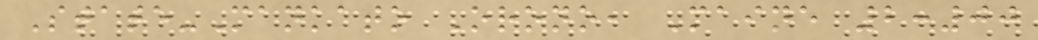State-Mankato Orono, Maine 2:00
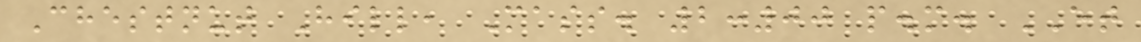Chestnut Hill, Mass. 2:00 p.m. ET
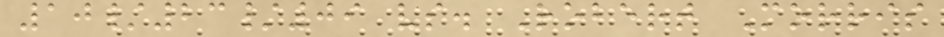10/23/09 vs. Robert Morris
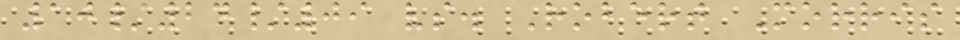10/24/09 vs. Robert Morris
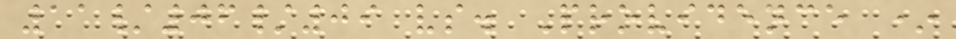11/06/09 vs. Providence *
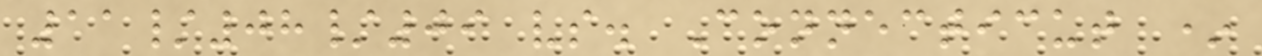11/08/09 vs. Connecticut *
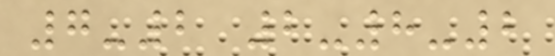7-2 2-8-2
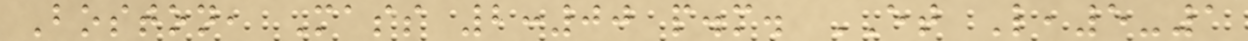Boston, Mass 2:00 p.m. ET L,5-1
